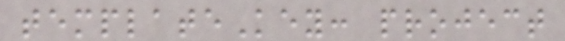templateKey: project
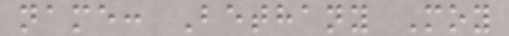name: Bethany Moy
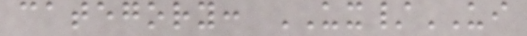category: UX/UI
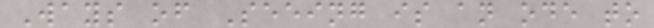Ways of Seeing is an ode to
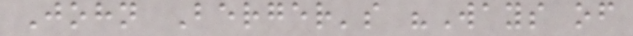John Berger's "Ways of
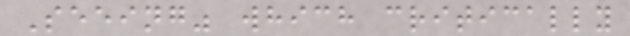Seeing" which critically
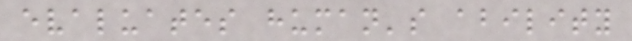evaluates human's ability
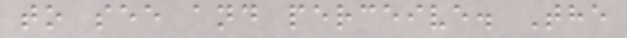to see and perceive. The
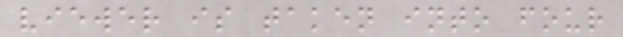viewer is taken into four
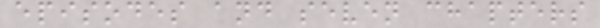episodes and seven chapters
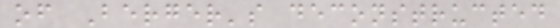of Berger's deconstructed
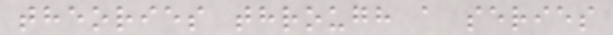theories through a series
